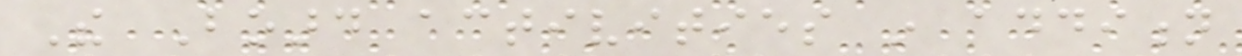The Board activities in addition
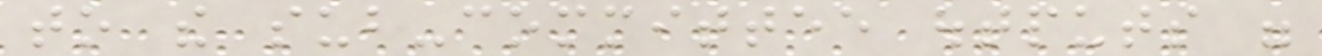to the sub-committee outputs were
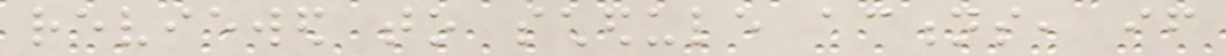reviewed to schedule actions, if
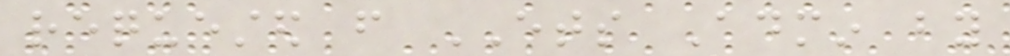requested from ETS Admin by
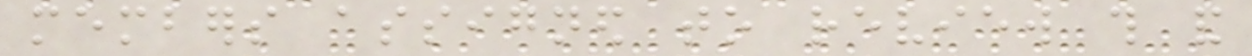members assigned to review this and
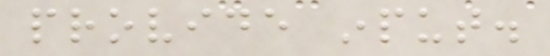provide input.
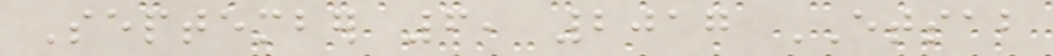September 6, 2017 ETSAB
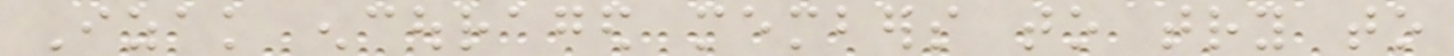Izak encouraged members to try to
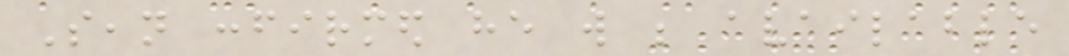Sean confirmed he will be available
